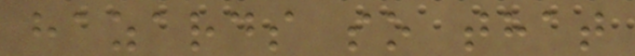hazards so that
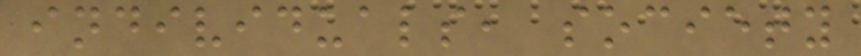individuals, society
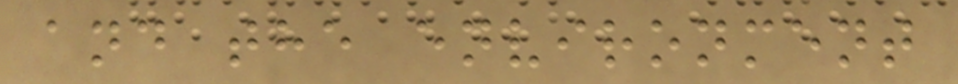and the environment
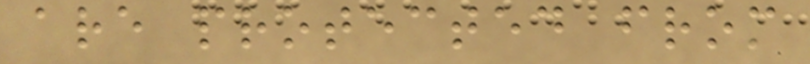are protected from
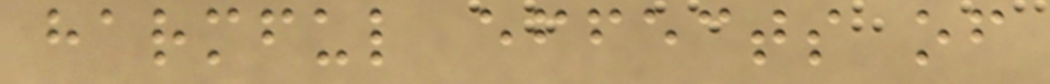harmful effects of
